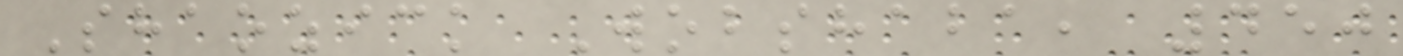Shaozick Wobshaba, 450
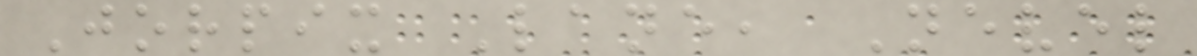Jorpix Lane, Nevel
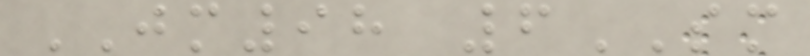JM98 6SM
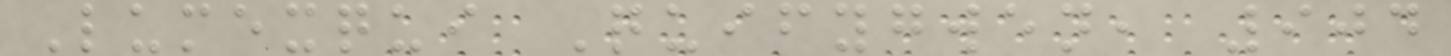Lumexqui Quifygwen, 904
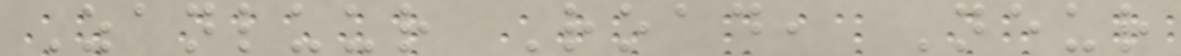Zanluur Road, Neur
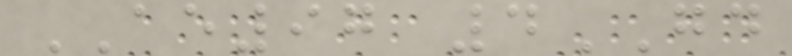AE97 4GD
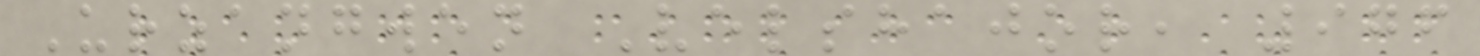Urzangwen Velshajor, 976
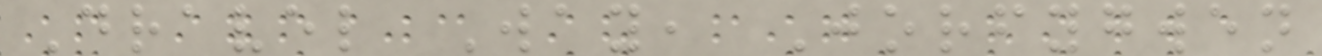Dravel Way, Jorfygwen
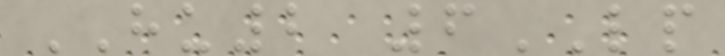HU2 6LP
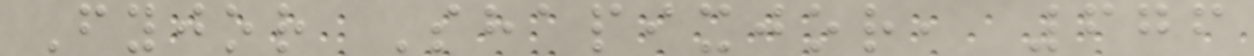Fyjor Shapixjor, 676
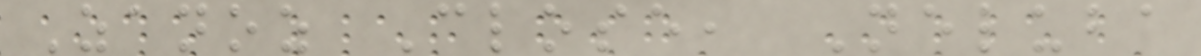Zanoz Close, Neluba
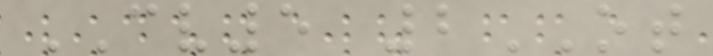CV5 2OT
